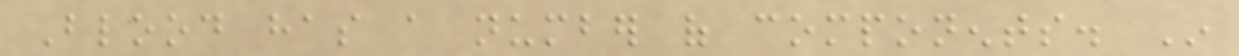Blood has a number of components. In
